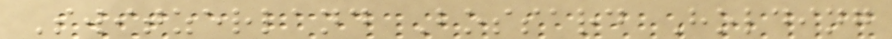Switzerland Bossard Holding
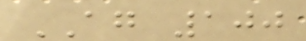AG 100
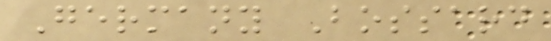Germany Bossard
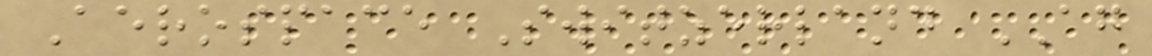Aerospace Switzerland AG
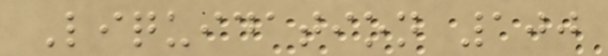Liquidation 100
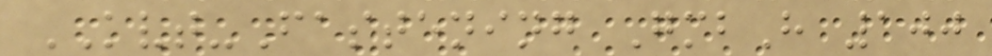KVT-Fastening GmbH 100
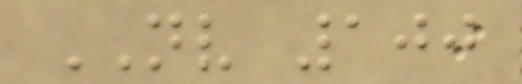NV 100
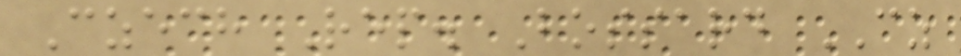Czech Rep. Bossard CZ
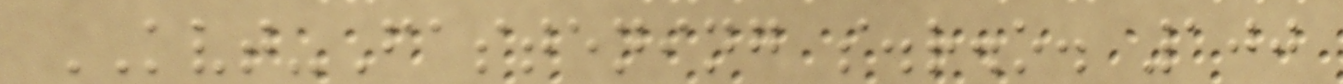KVT-Fastening s.r.o. 100
